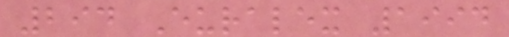294 Euralex 1994
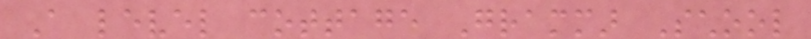A level cottage Grammar School
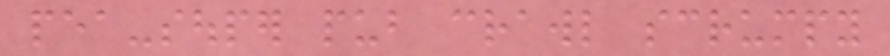pea-souper pub crawl scrumpy
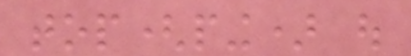top(ping) out
